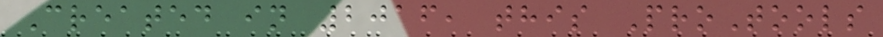Created in 2016, this ProTools
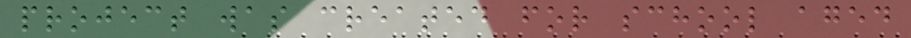project was created for school aged
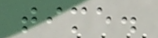time.
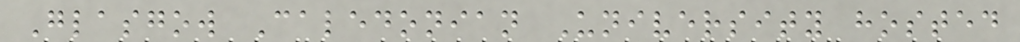Glasgow Caledonian University hosted
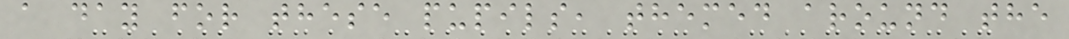a day for these pupils, themed around the
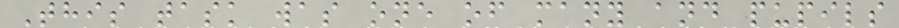This task was one of many and pupils
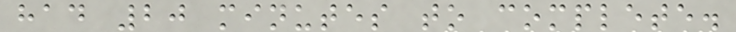had 20 minutes to complete.
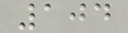104
